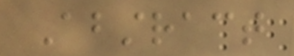Abstract
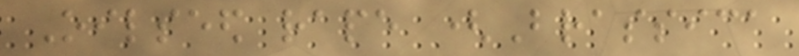Oilseed rape (Brassica
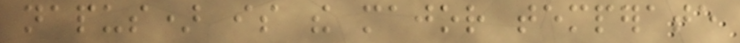napus) is the major temperate
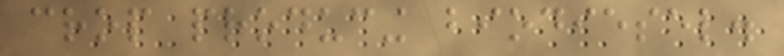crop producing biodiesel.
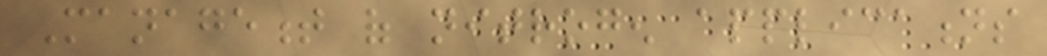Management of nitrogen applications
